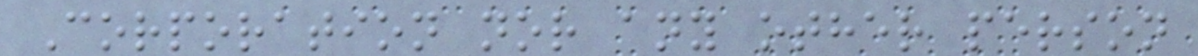Corporation nor any other person
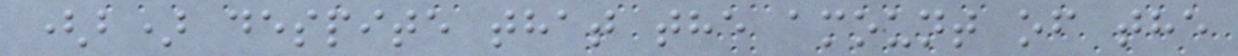(b) despite that the amount of the
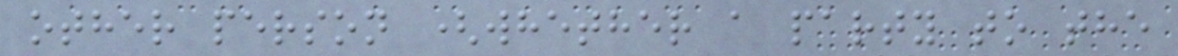other person (whether a party to the
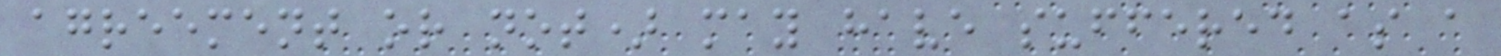agreement or not) may have suffered as a
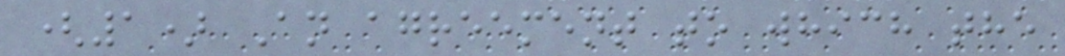(1) An agreement to which the
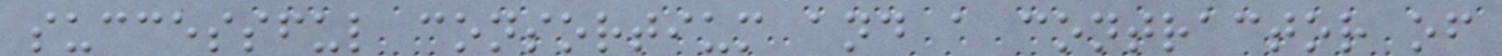successful consortium and a contractor of
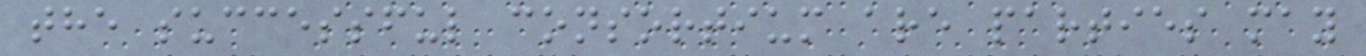the successful consortium are parties may
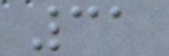31
